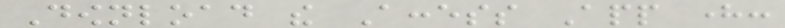Download the Access App here:
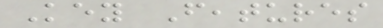Key Features
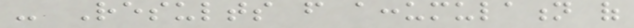- Results from accumulation of
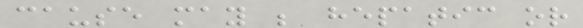cause may be hepatic or
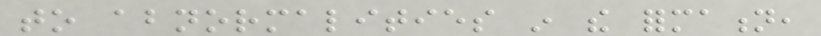to abnormalities in the formation,
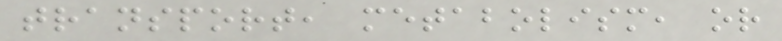transport, metabolism, or
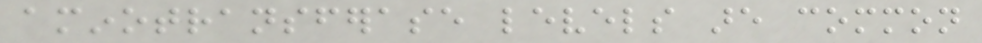aminotransferase levels are common
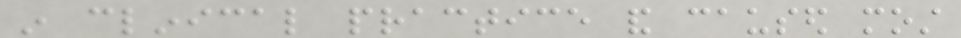in clinical practice and caused most
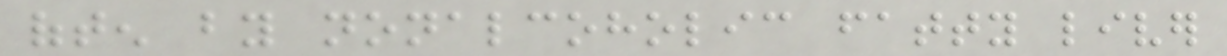often by nonalcoholic fatty liver
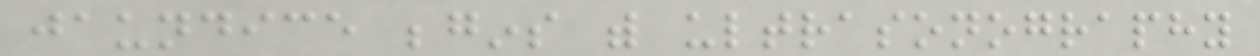jaundice begins with ultrasonography
